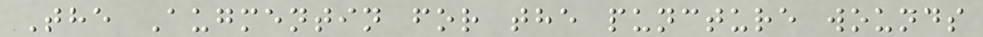The Augmentin for the puncture wounds
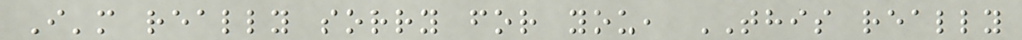I'm really sorry for you, THIS really
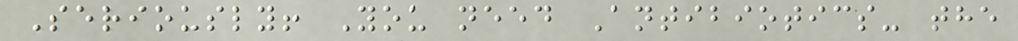Seriously! You need Antibiotics- the
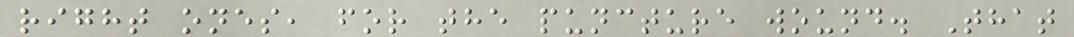right ones, for the puncture wound. That
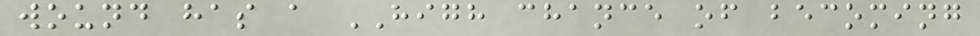wound has a HIGH chance of becoming
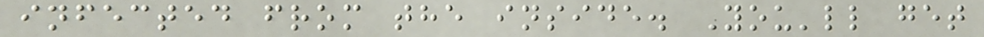infected from the inside. You'll get
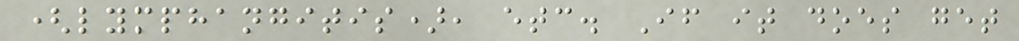(lymphangitis), etc. If it does get
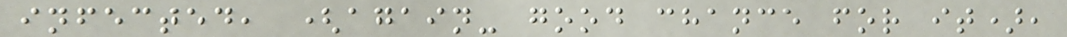infected, (again- good chance for it),
